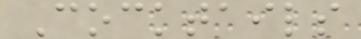Cocktails
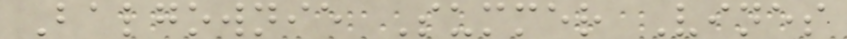Balgownie Summer Vines
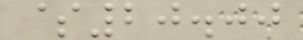$20.00
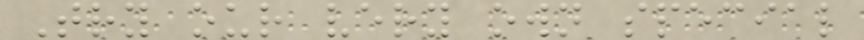Try our very own special
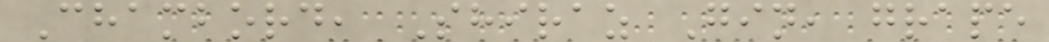Chambord, Shiraz Gin, grape
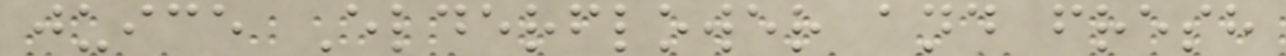juice Elderflower and fresh
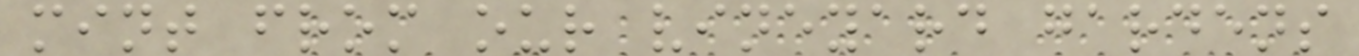mint from our vineyard gardens
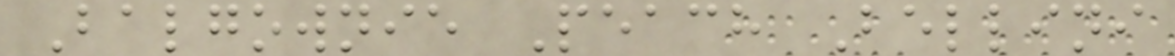Balgownie Peach Bellini
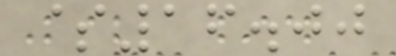$16.00
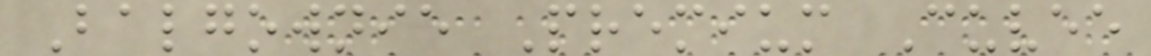Balgownie Premium Cuvee
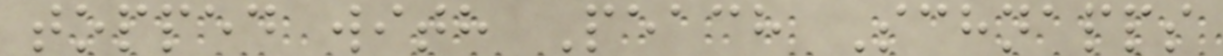topped with Peach Schnapps
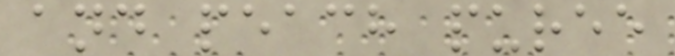and peach puree
